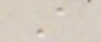A
